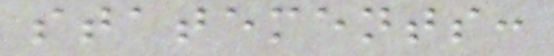statements:
